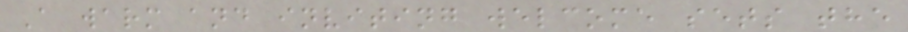A warm and inviting welcome sets the
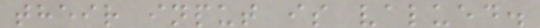their input is valued.
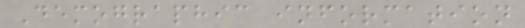Demographic information
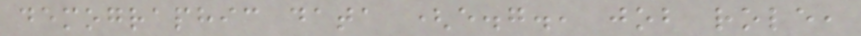demographic data (e.g., job role,
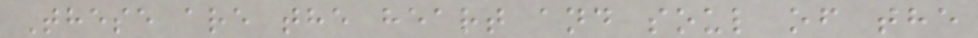These are the heart and soul of the
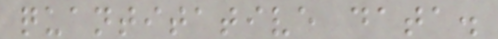quantitative data.
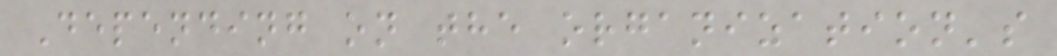Depending on the organization's
